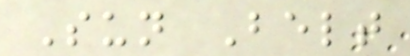Sun Belt
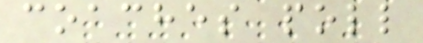coaches poll
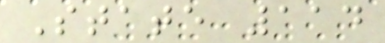State 114
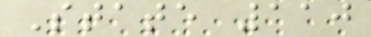State 110
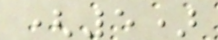(5)
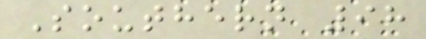Southern 98
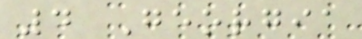4 Georgia
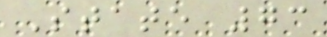State 73
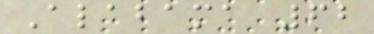Alabama 62
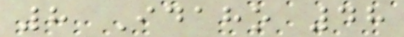8 Idaho 48
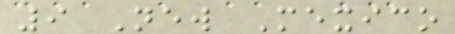9 New Mexico
